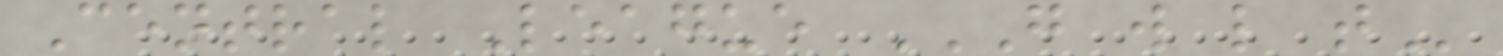Central League G W L T
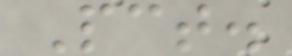Pct.
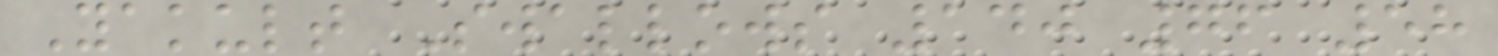Yakult Swallows 140 76 58
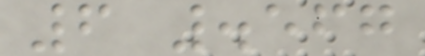6 .567
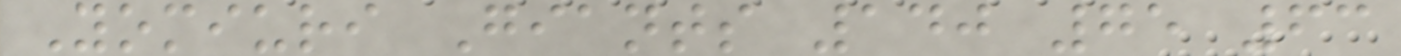Yomiuri Giants 140 75 63
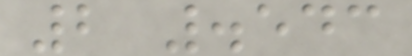2 .543
